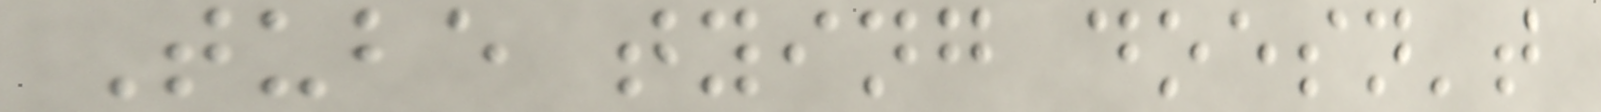Tube tying doesn't
